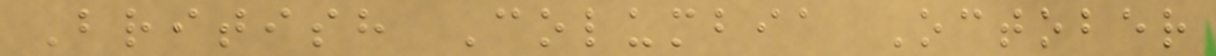British Columbia October
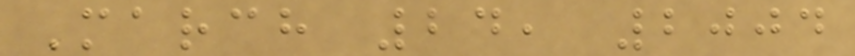March 24, 2004
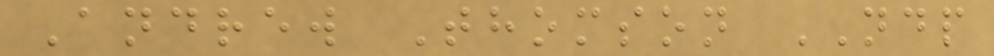Andrew Thomson NDP
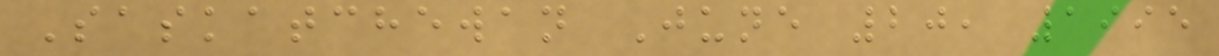Saskatchewan June 20, 1995
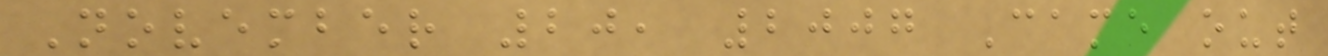November 20, 2007 Came out
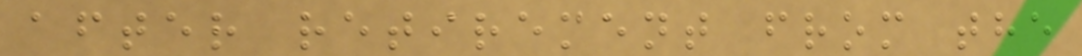after retirement from the
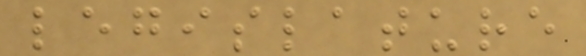legislature
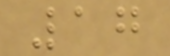17
